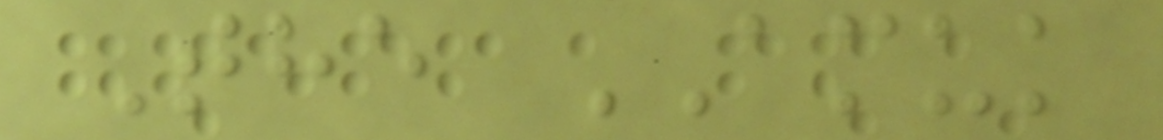The AMUK
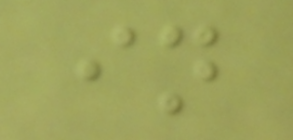in
